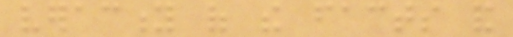veracity of the facts and
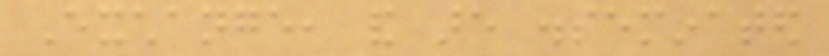Exchange, and are disseminated
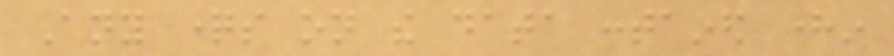Any questions on the data contained herein
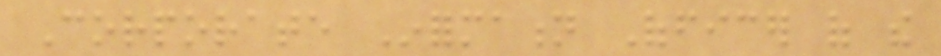Corporate Information Officer of the
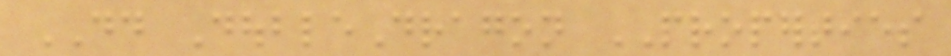DD DoubleDragon PROPERTIES
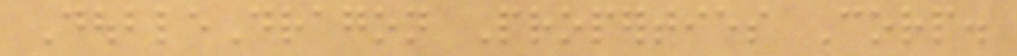DoubleDragon Properties Corp.
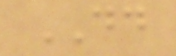DD
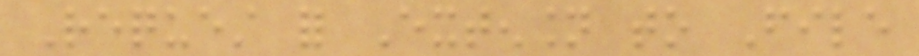Request for Extension to File
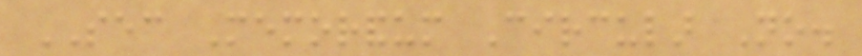SEC Memorandum Circular No.
